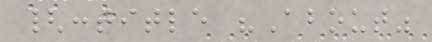{:title "About"
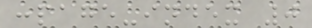:page-index 0
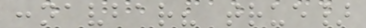:navbar? true}
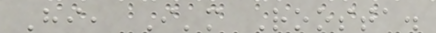Hi, I'm Roosta.
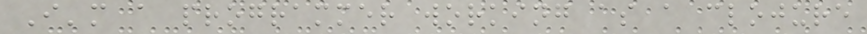I'm a programmer working as a clojure
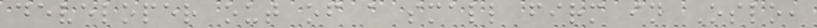developer out of a small firm in Oslo,
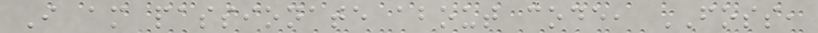I am passionate about code, FOSS,
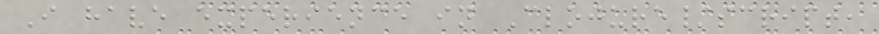I have experience in Clojure/script,
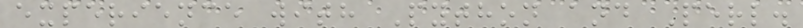experience with Python and Perl.
